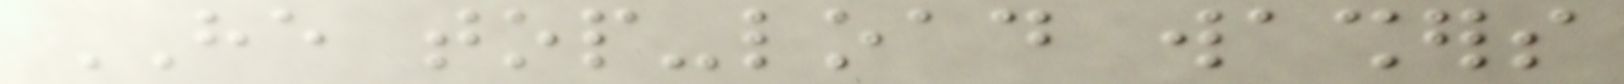HE top-load washers
